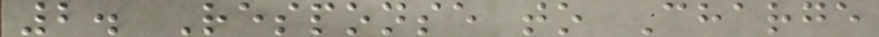2. Response to Charge
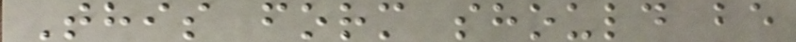This form should be
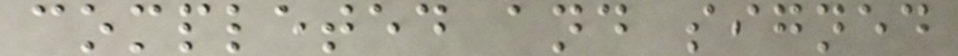completed and signed
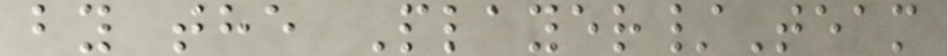by the Player/Team
